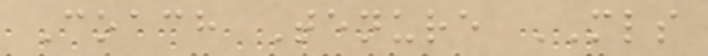Coach Tenure MLS
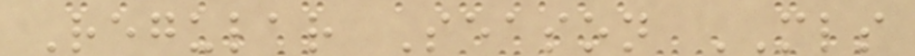Regular Season MLS
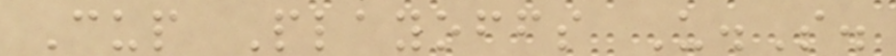Cup Playoffs U.S.
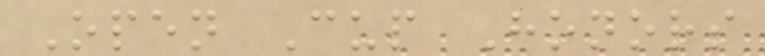Open Cup Honors
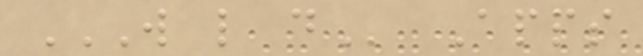W L D Apps
